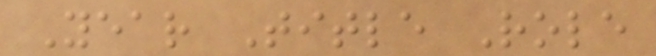Year Title Role
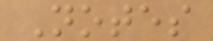Notes
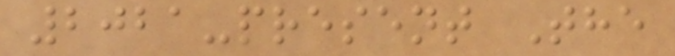2021-present The
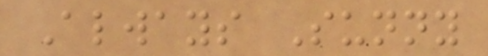Always Sunny
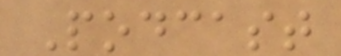Podcast
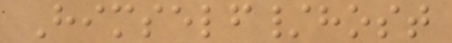Himself/host
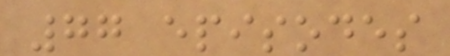77 episodes
